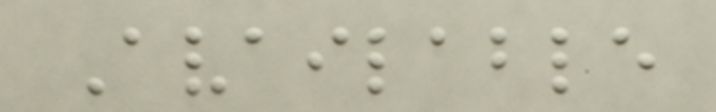Available
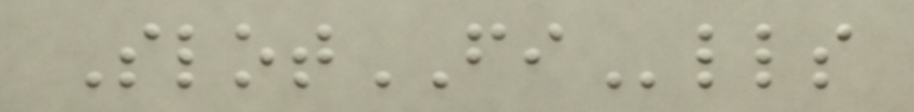SlotFIlls
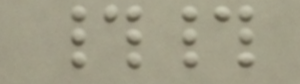##
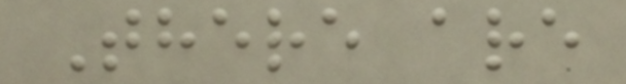There are
